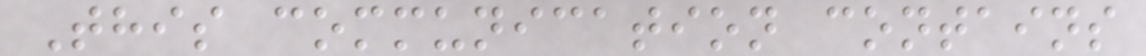This communication contains
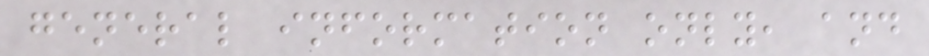general information only, and
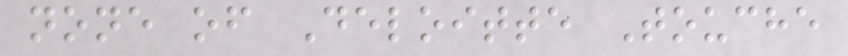none of Deloitte Touche
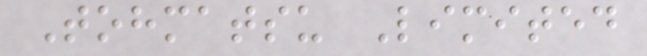Tohmatsu Limited
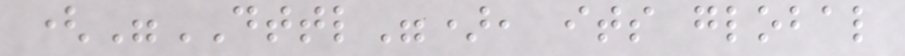("DTTL"), its global
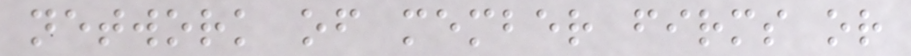network of member firms or
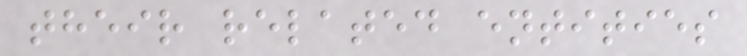their related entities
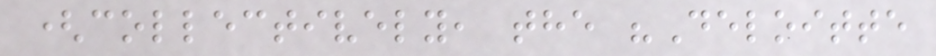(collectively, the "Deloitte
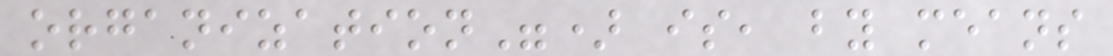organization") is, by means
